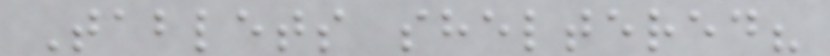Tablets sheltered?
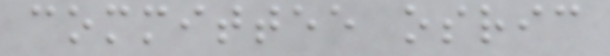committee osric
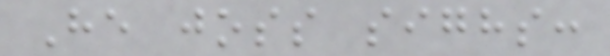He joss sighs:
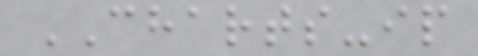CHARTS-ip
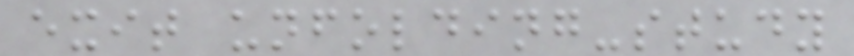exit unfolding-study
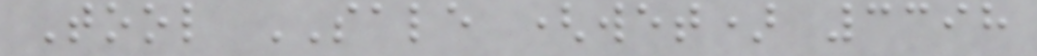Tool SALE (wet) 3398
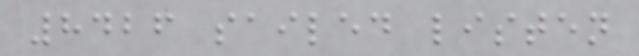8426 sailed listen
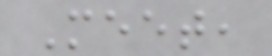Meet,
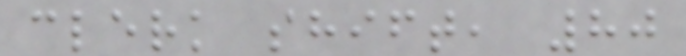clerk shift, 80
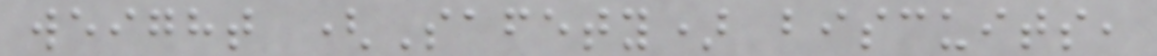weight (Safety) biscuits,
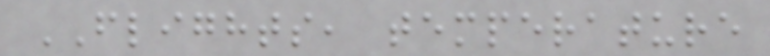FLIGHTS, temperature
